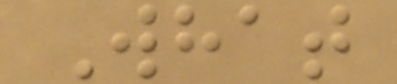What
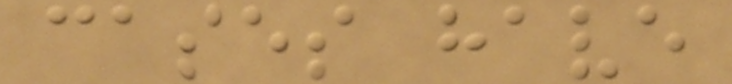cases have
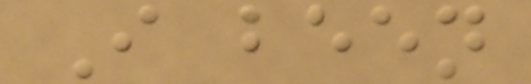I been
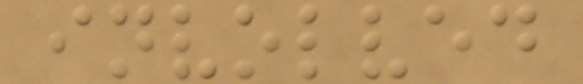involved
